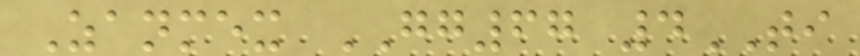Zanmex GG67 4TI
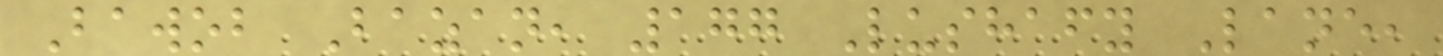Bawob Bazan, 177 Lushafy Lane,
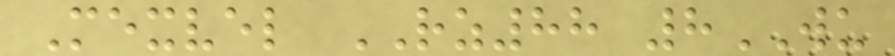Mexvel RZ88 8WU
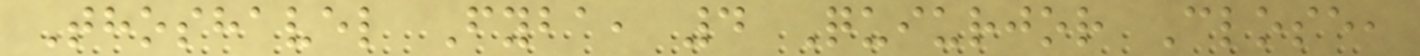Thoshavel Fyba, 4 Quiurjor Close,
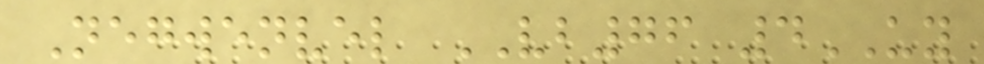Negwenvel VB76 4UY
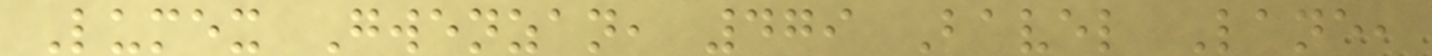Lumex Gwenzan, 479 Bavel Lane,
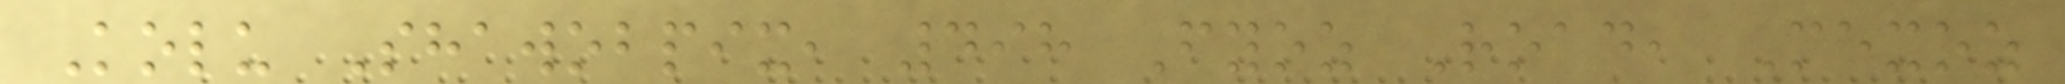Kolu Shawobpix, 498 Fyoz Road, Mexoz
